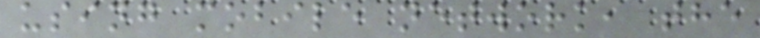using mobile network, the
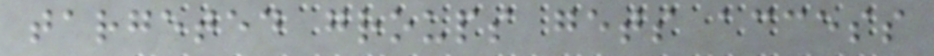targeted groups gets access
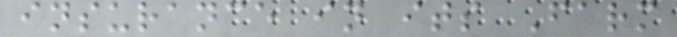insurance in its Farm
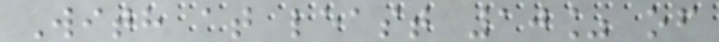With at least 10% of
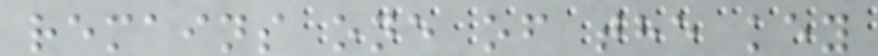remains one of the key
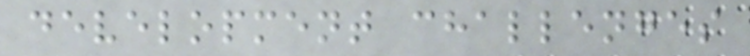development challenges
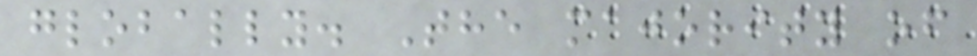globally. The majority of
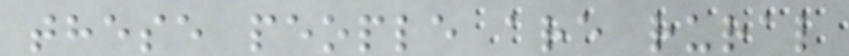these people are rural
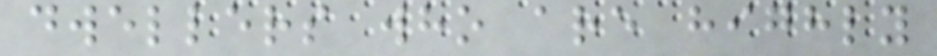dwellers who are highly
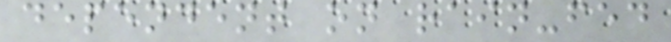dependent on rain-fed
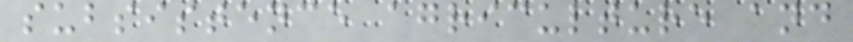subsistence agriculture and
